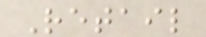Retail
